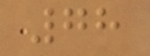78
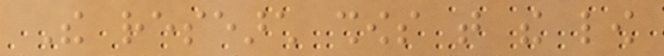The research shows that the low
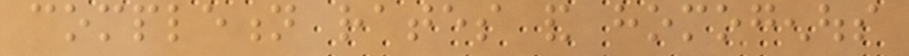completion rates and homogenous
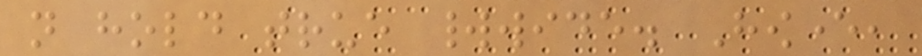not hold true worldwide. However,
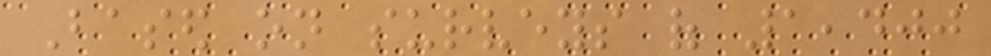Based on surveys of 1,400
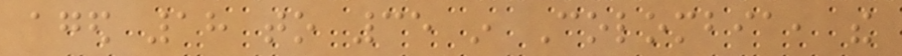aged 18 to 35 in Colombia, the
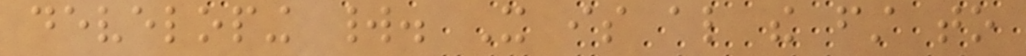developing world. It is also the first to
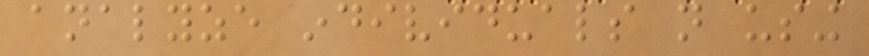analyze individuals not using
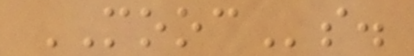MOOCs.
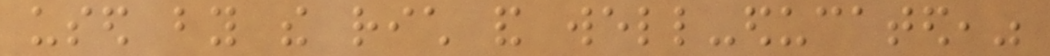used by the rich and well-educated,"
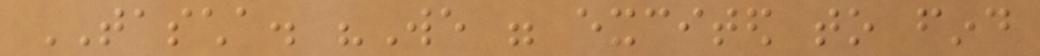TASCHA. "We were excited to find
